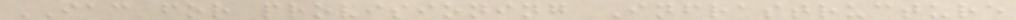IAC for provisioning Infrastructure
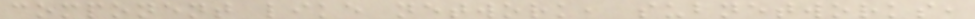component like network, subnetworks,
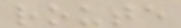route
